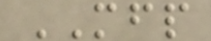MFP
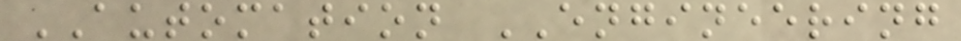AUTOMATION ENGINEERING
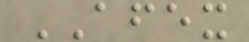AFEX
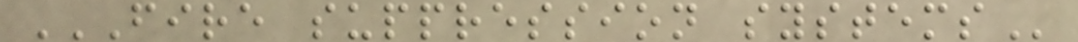FIRE SUPPRESSION SYSTEMS
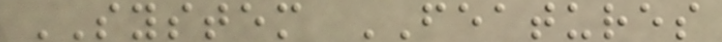SYSTEM FEATURES
